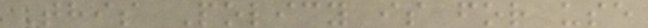This Policy is for use
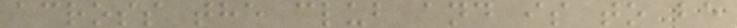across the club and is to be
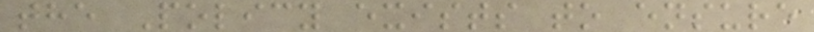the Policy exists to ensure
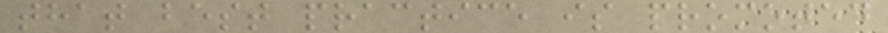that best practice is promoted
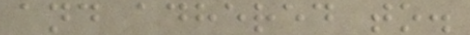and adhered to.
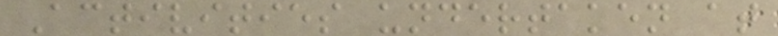Activities undertaken at
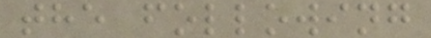the following
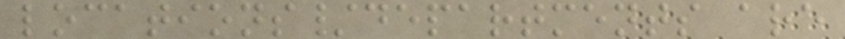locations/departments are
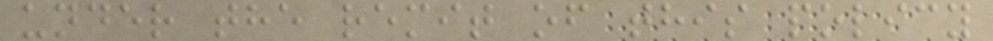under the remit of this policy
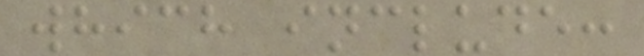which include:
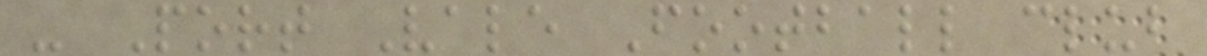- Port Vale Football club
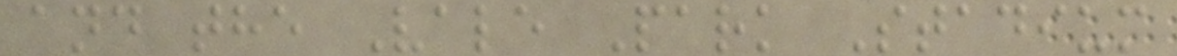and the Vale Park Stadium
